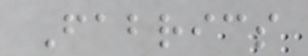Fabrics
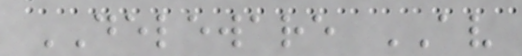DELEWARE AV
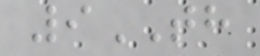9TH
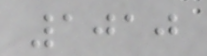1010
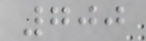700
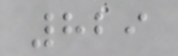829
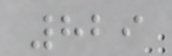829
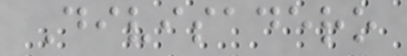Divisadero
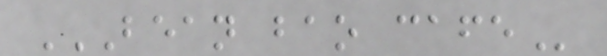BEAN BAO CAFE
